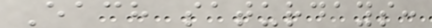Each saturdays:
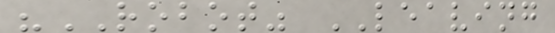"ROBOT" LEAVING
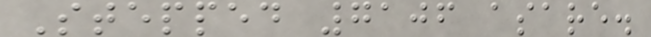Stepped 7106 asare.
